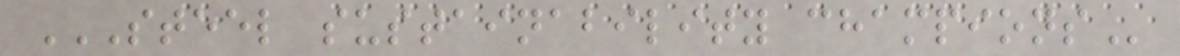STEEL SUSTAINABILITY CHAMPIONS
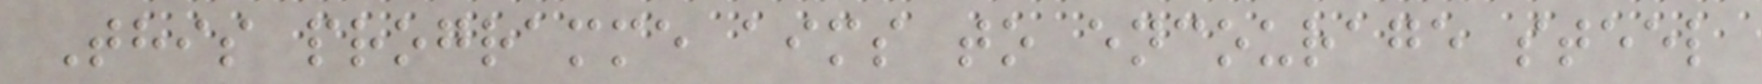This programme aims to encourage steel
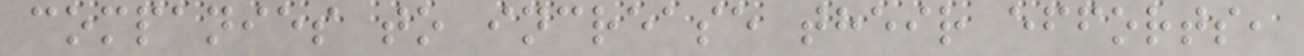companies to increase their efforts,
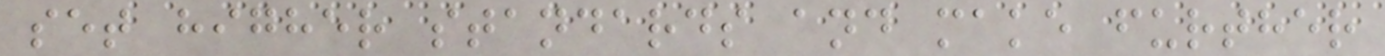set higher standards and make further
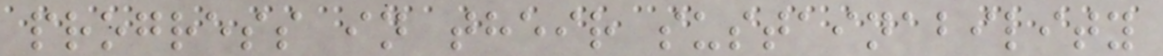progress in their sustainability
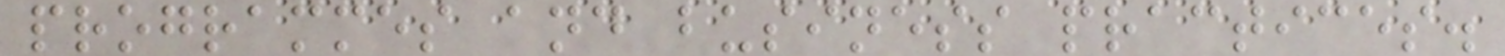programmes and business practices.
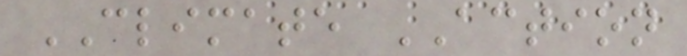CLIMATE ACTION
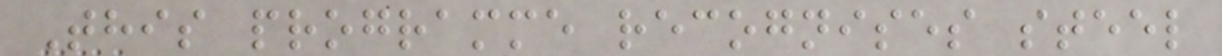This programme recognises steel
